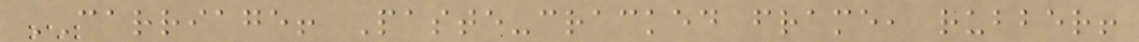CARRIAGE! Paste-cracked frame, rubber!
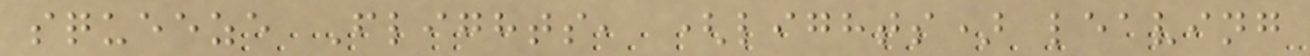squeeze Flights, (lights) leaving
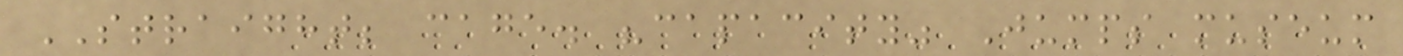STRAIGHT; cage. "capacity" Jumps museum
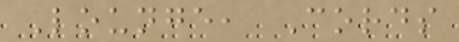Lounge, Cords
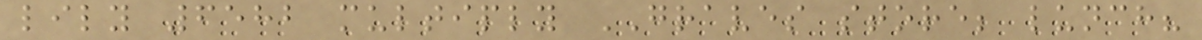lily 6582 multiply GRAVES store; lunch?
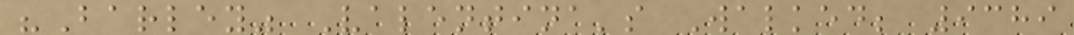"Barley" Valentina's Walked; 9389
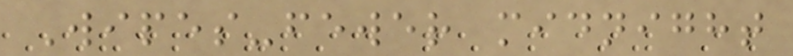Wipes-fewer midnight
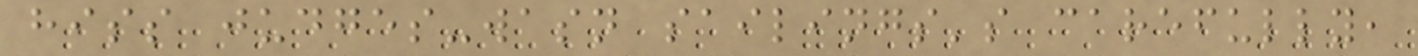hiss judges-wasn sailings's carefully,
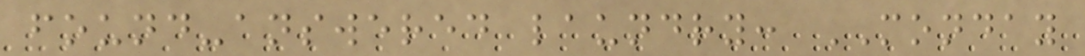found-answered laundry: MONDAY
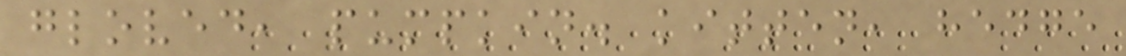gloved, pumpkin. kitten, hedge
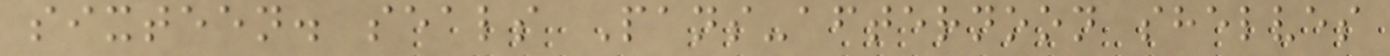sixteen. seals Pans-afternoon shelves
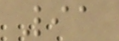91
